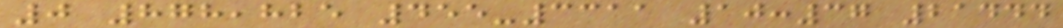0 878,825 455-3311 10:37 21444
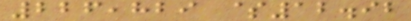226,829 $12.92
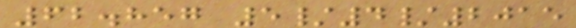62.857 5/4/2015
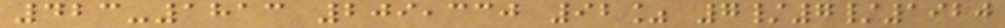423-1813 209,330 92% 7/7/1920
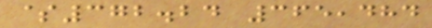$372.24 365,484
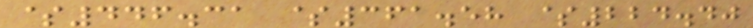$446.31 $361.58 $224.40
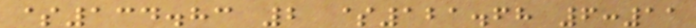$134.83 2 $121.68 6:11
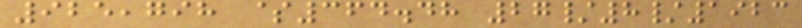925,798 $364.48 27/8/1923
